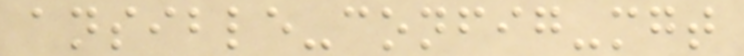ansible-config-mgt
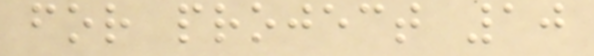for project 10
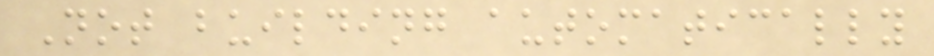Not building automatically
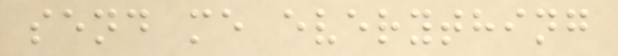send me everything
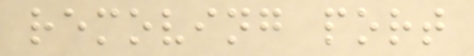removing port
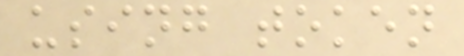using token
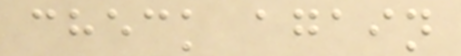check again
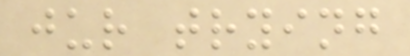jur trying
